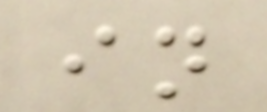in
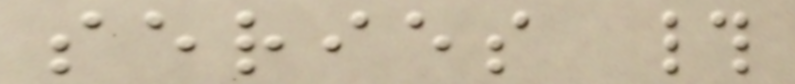series #
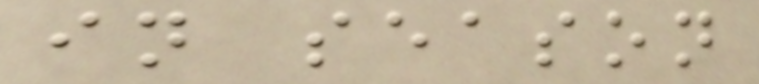in season
